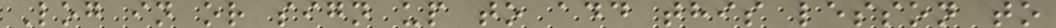Log in or sign up to add this lesson to
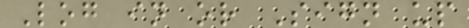Log in or Sign up
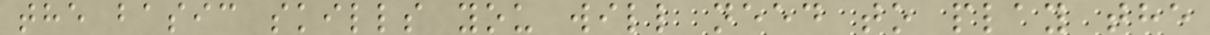the basic skills you will need to play the
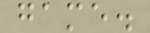game.
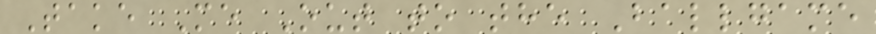Take Me Out to the Ballgame
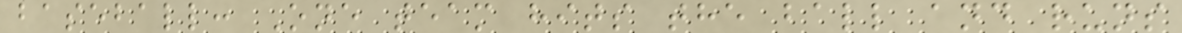baseball: One team hits the ball and runs
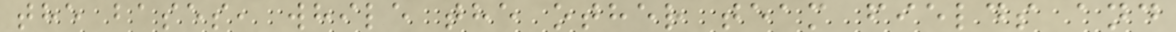the bases, while the other team fields and
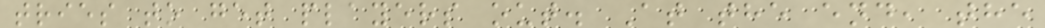tries to get players out. At the end, the
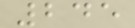245
